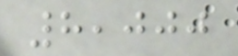8,000
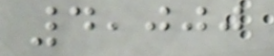4,000
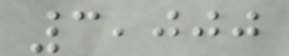3,000
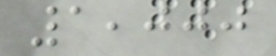1,000
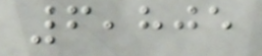6,805
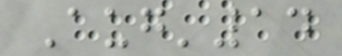Aug'14
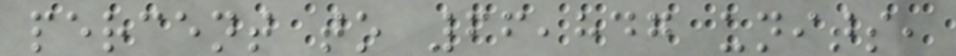percent to 66,847 units,
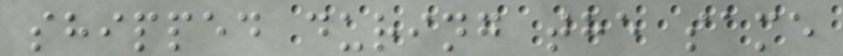shipped during the same
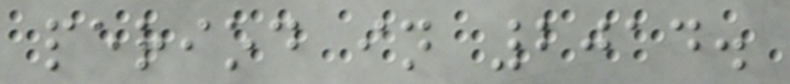period in 2014.
